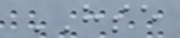HSE
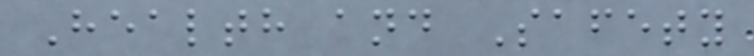Health and Safety
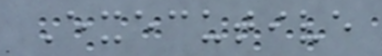Executive
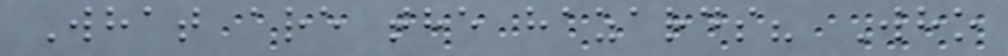What are the hazards? Who
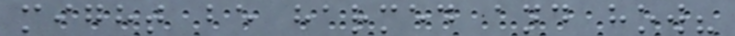might be harmed and how?
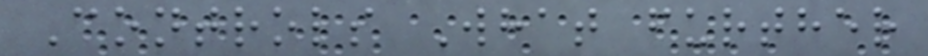Controls What further
